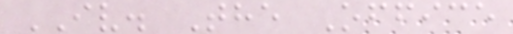IV. The Office
